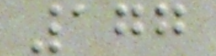177
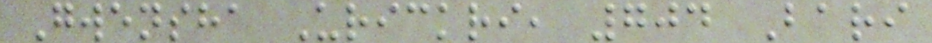Gwensha Urickri, 704 Bari
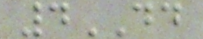4DD
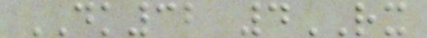DK32 4RX
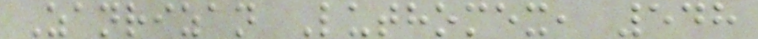Zanrizan Luthomex, 548
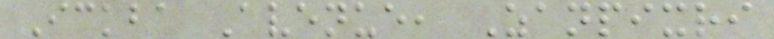Ickba Avenue, Zanpixri
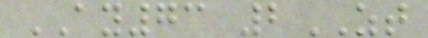AY73 2ZT
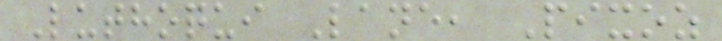Luthoqui Lane, Pixoz
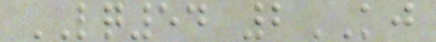LQ54 2KJ
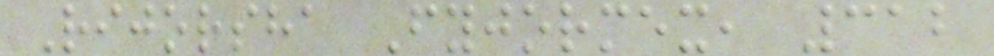Rijorsha Fyjormex, 312
